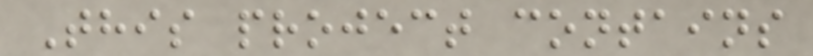This project contains
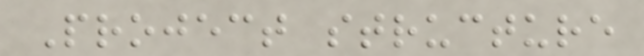Project structure
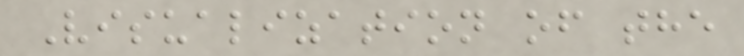Visualization of the
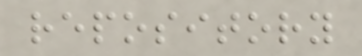repository
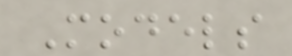Models
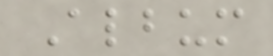Album
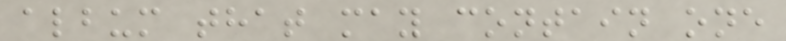album that may contain one
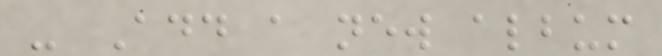- Add a new album
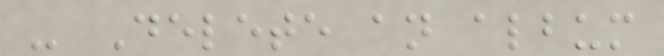- Delete an album
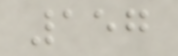157
